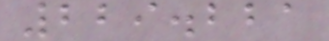229.221
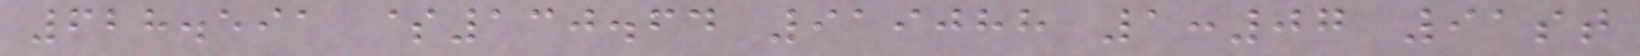628.591 $130.64 919088 1:07 91st
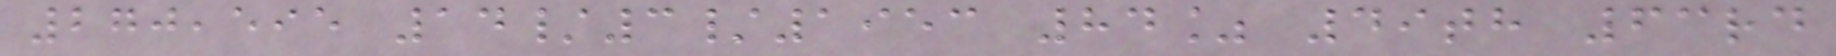270,595 14/3/1953 84% 49th 63rd
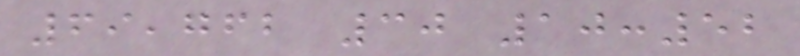69,762 30 10:52
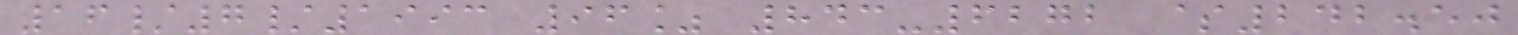16/7/1993 96% 843-6272 $242.50
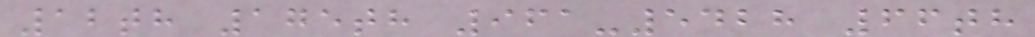12th 175th 961-5428 66th
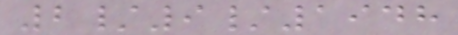2/9/1948
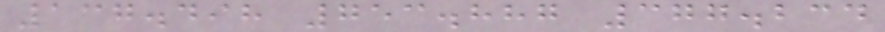137.498 753.887 377.234
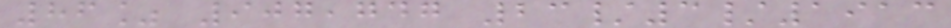86% 907,747 23/3/1913
